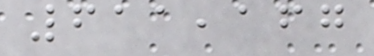611,167
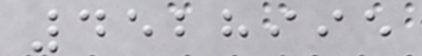4528995
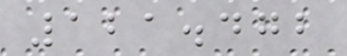121.472
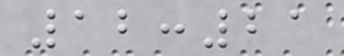12:21
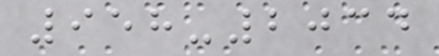958-2034
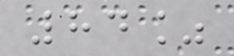84%
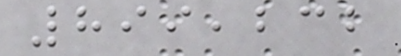899,232
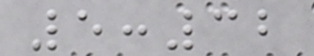5:32
